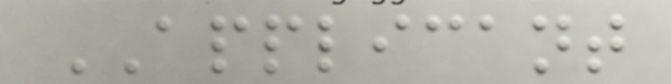APPLICANT
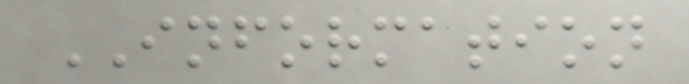INFORMATION
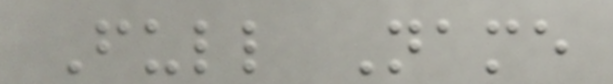Full Name
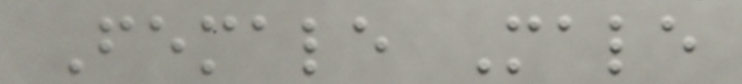Female Male
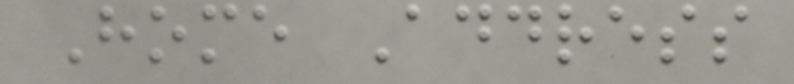Home Address
